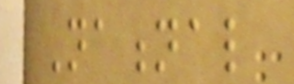National
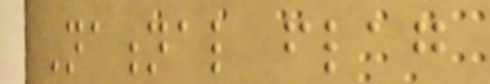National flag
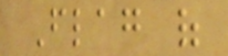Flag of
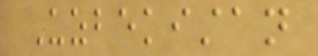Uzbekistan
